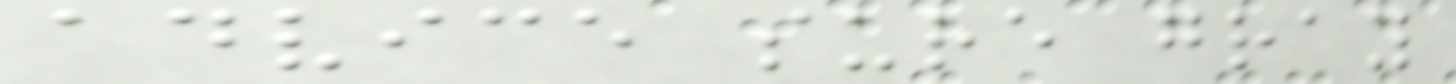advice sure gray
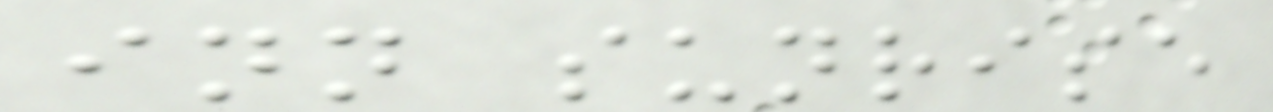inn sunrise
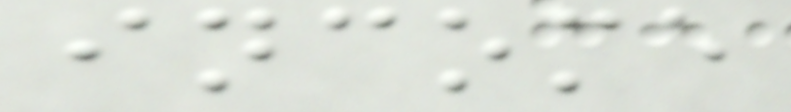income
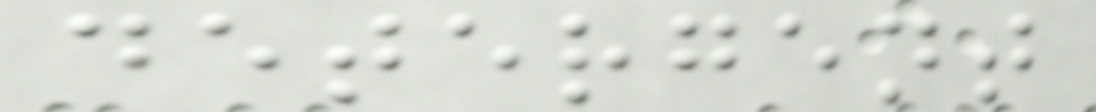detergent
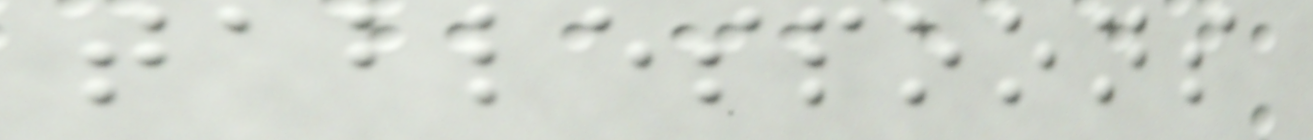tablespoons
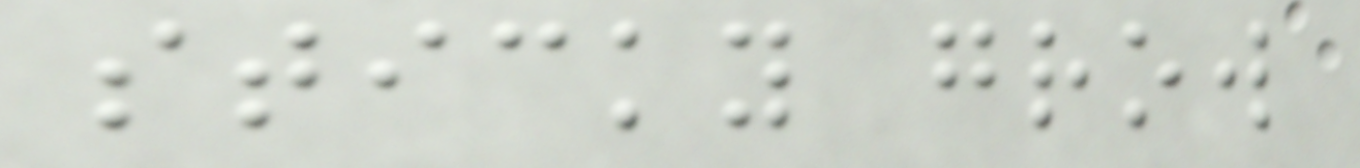sticky grow
